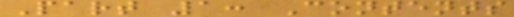Part 1: Contents
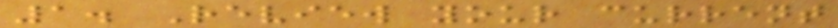1. Review your current
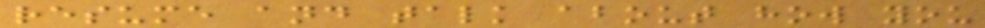resume and talk about how you
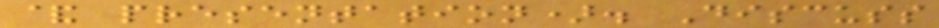& presentation). Discuss
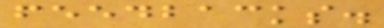feedbacks.
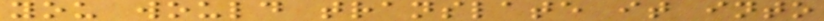you would translate it into
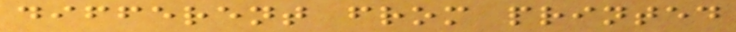different from printed
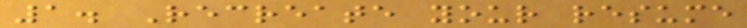1. Recreate your resume
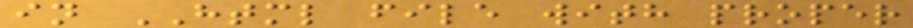in HTML file with proper
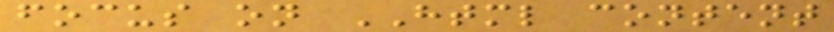focus on HTML content
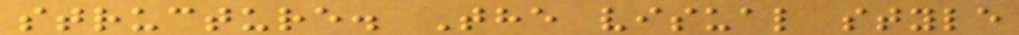structure. The visual style
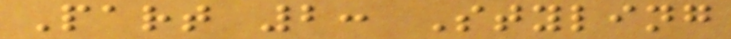Part 2: Styling
